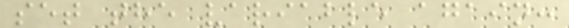set the variable again:
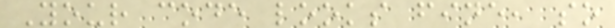Your code looks fine, so
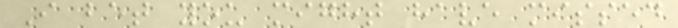I bet you might have missed
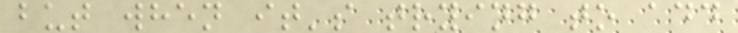but when it's trying to add
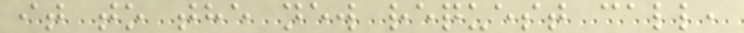it to the new request call,
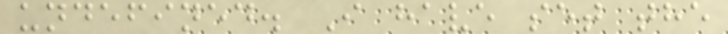undefined. I have set the
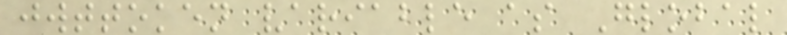jwttoken variable as Global
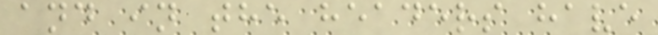and in the headers have
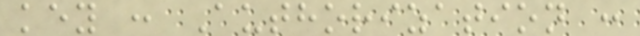key : Authorization :
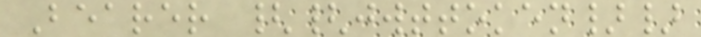Bearer {{jwttoken}}
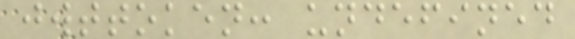jwttoken: undefined
